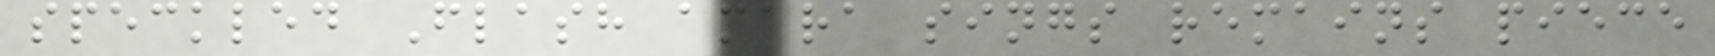speckled Flash amara sings remains piece
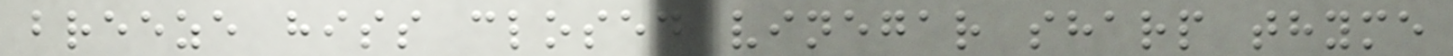breeze hiss closed vinegar sharp thyme
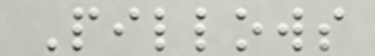Pillows
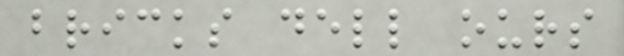bricks dell ours
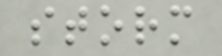storm
